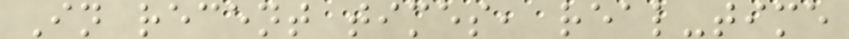In recent times, real-time
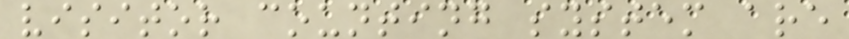visitor counting system are
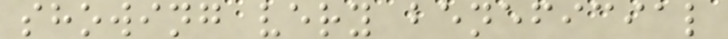showing very beneficial
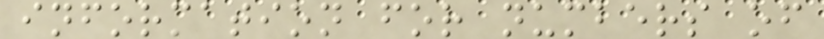information for numbers of
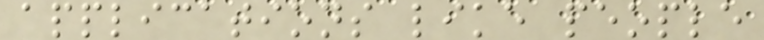applications like people
